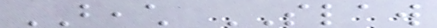BEACH SLAW
